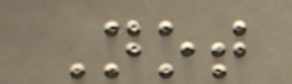Not
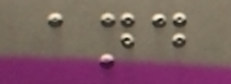and
